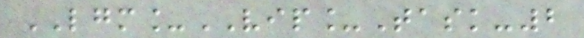LGM_VIP_Task-2
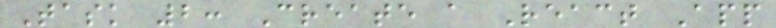Task 2: Create a React App
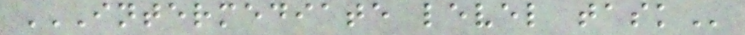INTERMEDIATE LEVEL TASK
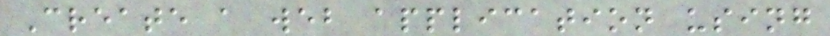Create a web application using
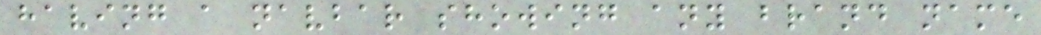having a navbar showing any brand name
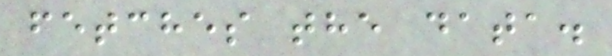fetches the data.
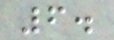6.
